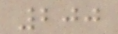200
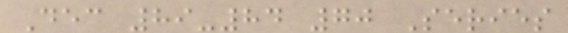Dec 89-84 70 Series
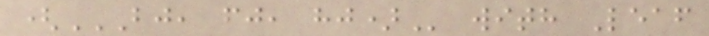(BJ, FJ, HJ) with Leaf
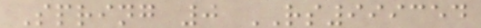Spring 0 RS999354
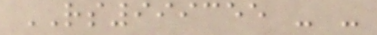RS999355 - -
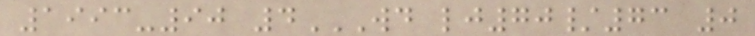1993-90 4WD LJ70/73 0
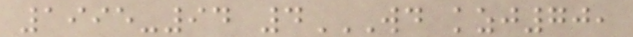1995-94 4WD KZJ70,
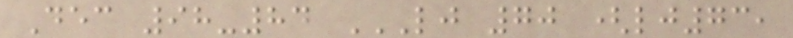Dec 98-84 LJ 70 (LJ73,
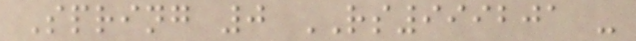Spring 0 RS999201 -
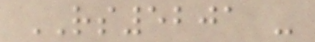RS5201 -
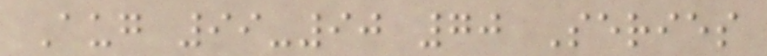Aug 99-90 70 Series
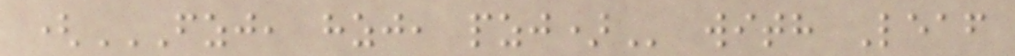(FZJ, HZJ, PZJ) with Leaf
